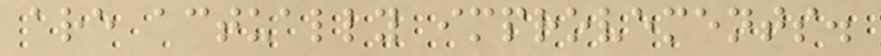are actually improvements.
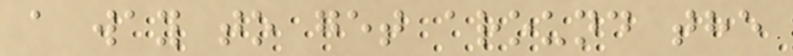a way to get around the
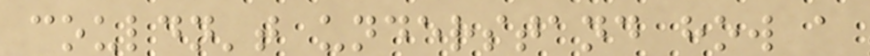couldn't understand how a
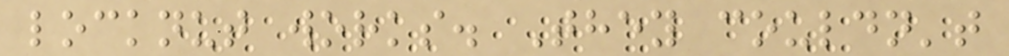locknut works. They couldn't
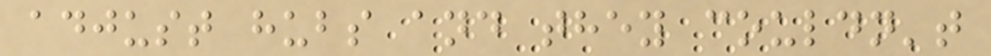adjust hubs and they couldn't
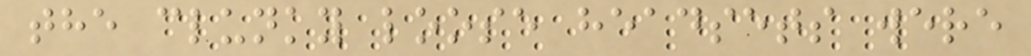the clunky loose headsets were
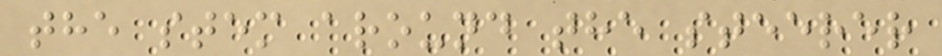the stem around the steerer
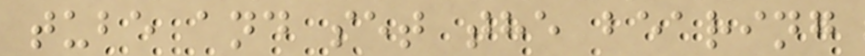tube and set the bearing
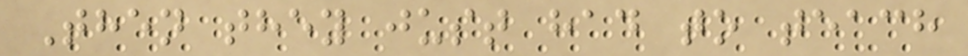Then they just had to teach
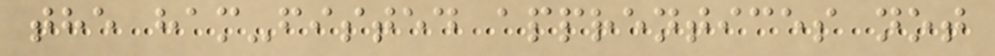the ham-fisted apprentices not
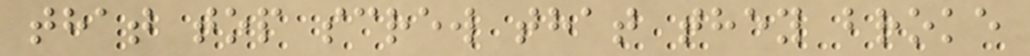that top screw that they broke
